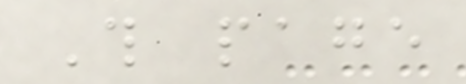This page
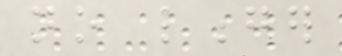no longer
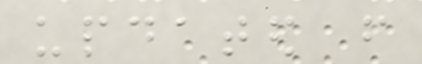updated from
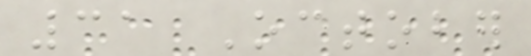31 October
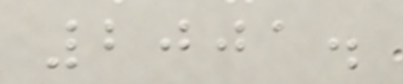2001.
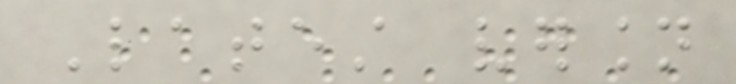Latest version
